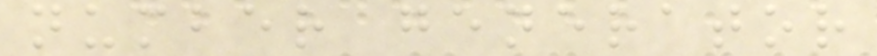number generator
